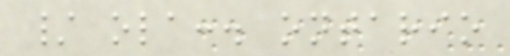/ ola:. ontario
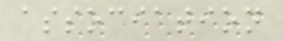association
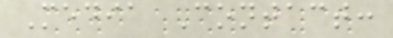Media Contact:
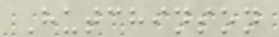Hutchinson
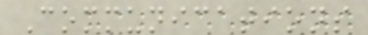Communications
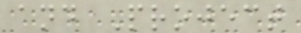and Project
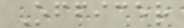Officer
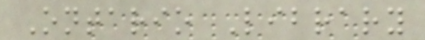Ontario Library
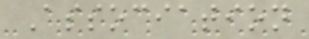Association
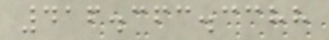416.363.3388
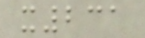x231
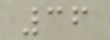36
